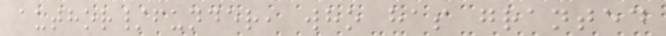author/funder, who has granted
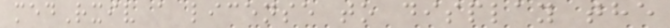medRxiv a license to display the
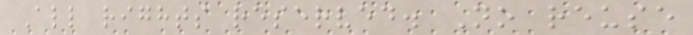All rights reserved. No reuse
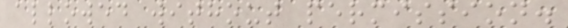allowed without permission.
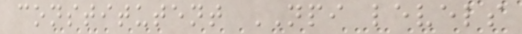constitutent NPI levels
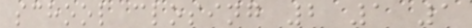school closing 2 1 1
